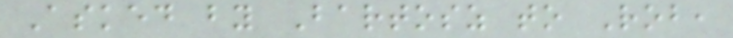Asked by Bartosz to Rob,
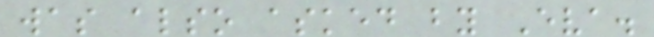was also asked by Eva.
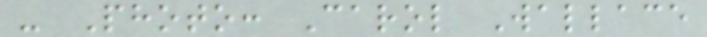- Photo: Carol Wallace
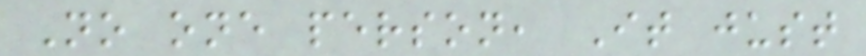No one person, It just
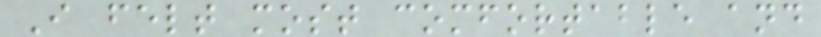I felt most comfortable and
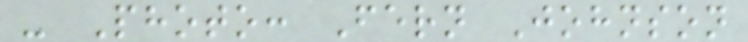- Photo: Fern Johnson
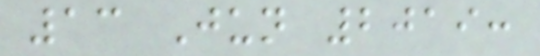13 Jun 2019:
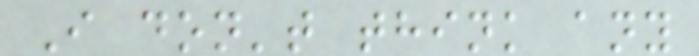I don't think any
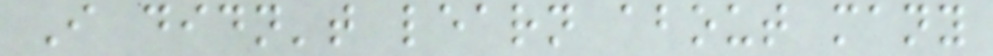I didn't learn about many
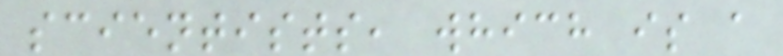scientists, which is a
